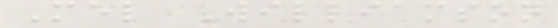Mel Williamson
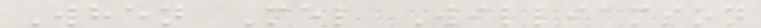When Mel Williamson
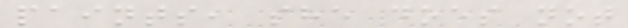paints, she does not
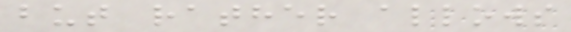but rather allows
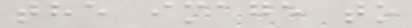the image to
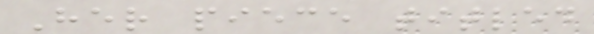Her piece titled
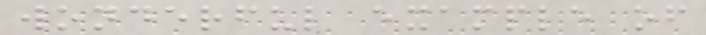wonderful example of
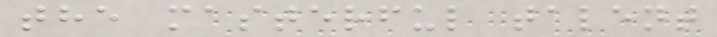the masterful talent
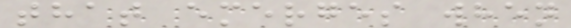that emerges when
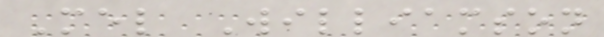Mel Williamson
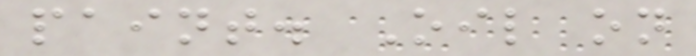paint. Oil on
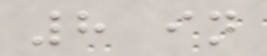8 in
